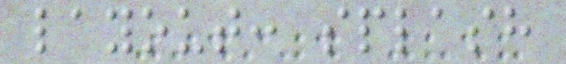layout: splash
